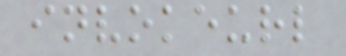invokeurl
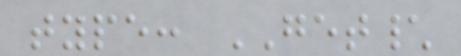type: GET\
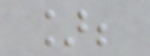];
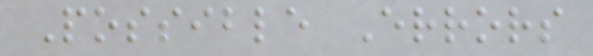Possible Errors
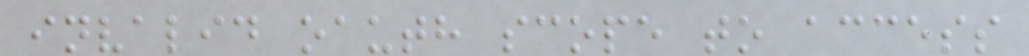invalid oauth scope to access
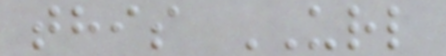this URL
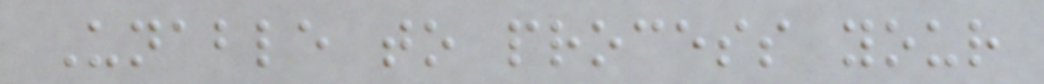Unable to process your
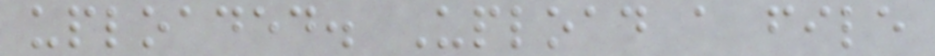uploaded. Upload a file
